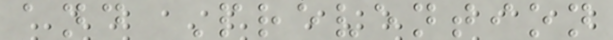and Prevention
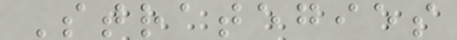Strategies
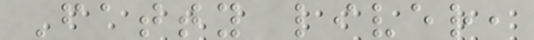Fatty liver,
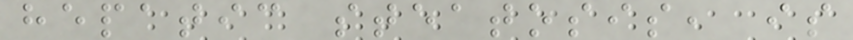hepatic steatosis, is
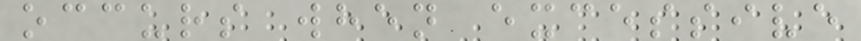occurs when excessive
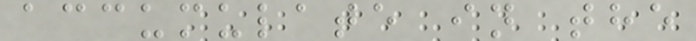accumulate in the
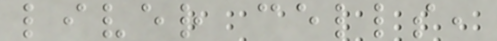liver cells,
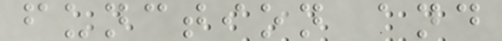function and
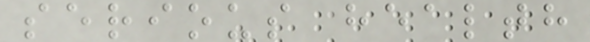serious health
